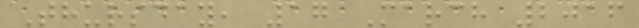Thursday, 17 March 2016
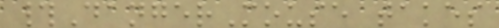#DangerMouse takes
